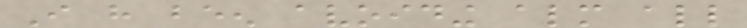I have been avoiding almost all
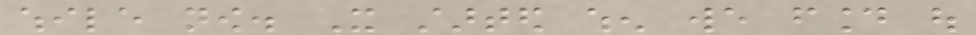while now. It started when we found out
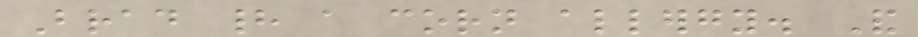Brad had a corn allergy. And
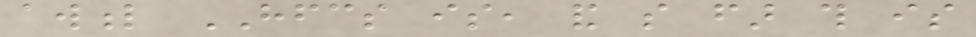awful HFCS is, and so far this is
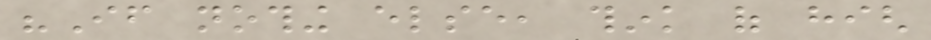"If nothing else, think of high
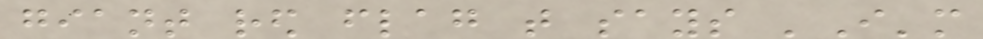giant red flag that says 'I'm
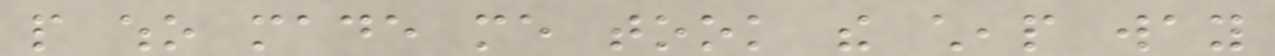people who made me took the cheap way
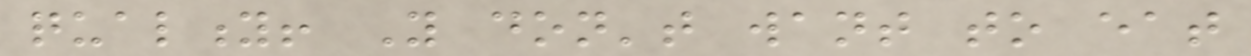quality! You don't want to eat
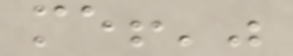me!'"
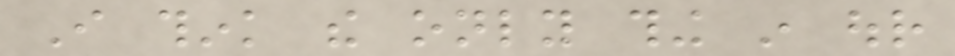I think the only thing in our
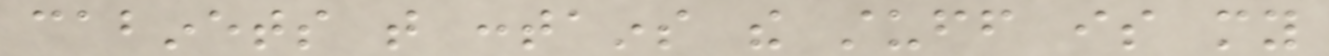cabinets that contains the stuff is my
